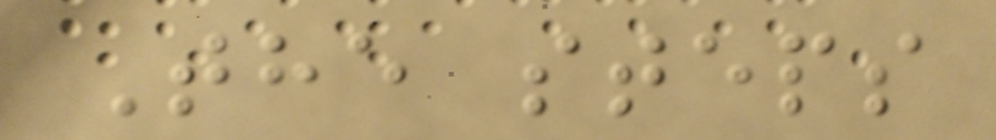The steps
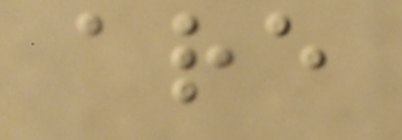are
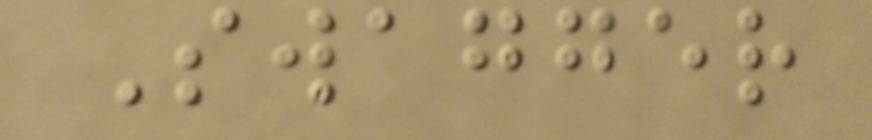Swagger
